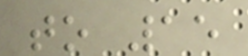to 15
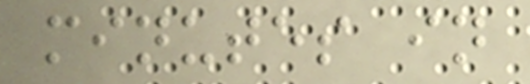minutes in
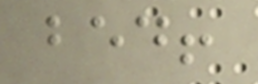bed!
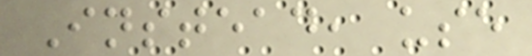Instead, use
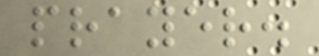prayer.
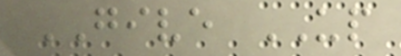GIVE UP
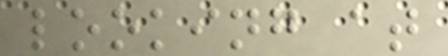looking at
